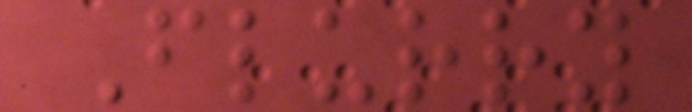Flurry
